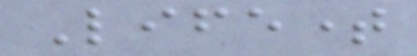Lifetime
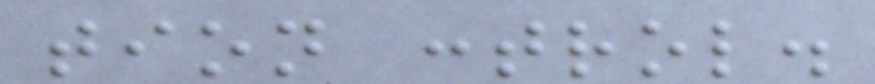tion control.
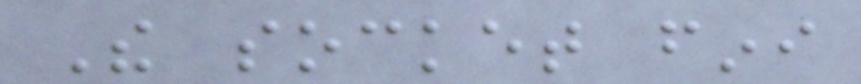The socket fini
